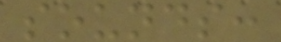sounds:
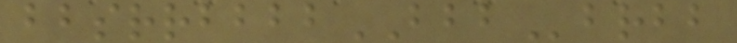bbsrrbbbbBBBbrbb
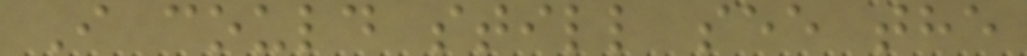I could still see the
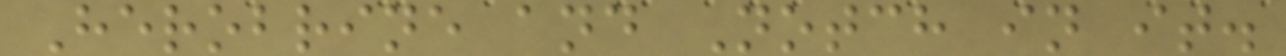Herobrine and Notch in it.
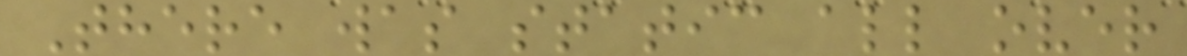There was static all over
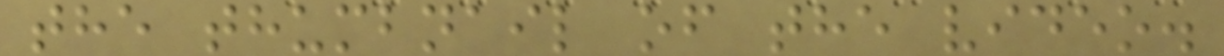the thumbnail of the video.
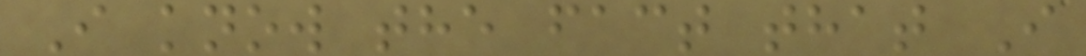I know the fact that I
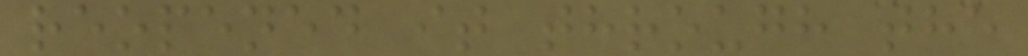reopened it through the
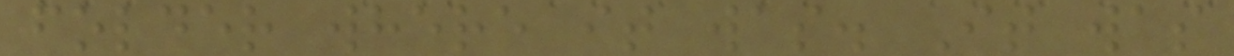folder where it was. It was
